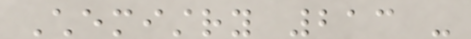Chemistry 213 -
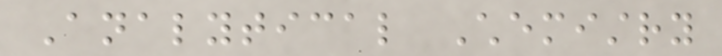Analytical Chemistry
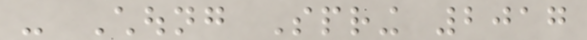- Choung Spring 2017
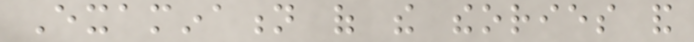Examination of the theories and
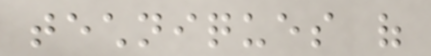techniques of
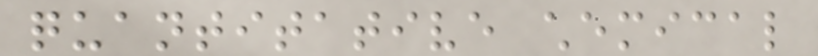quantitative chemical
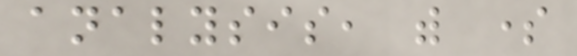analysis, with some
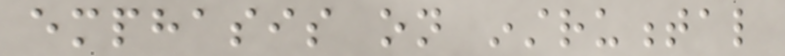emphasis on instrumental
